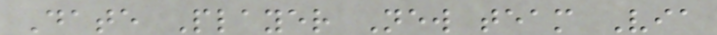Date Player New team Via
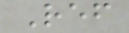Ref
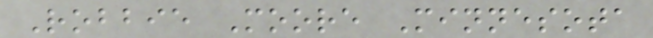Robbie Moore Minnesota
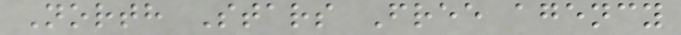North Stars Free agency
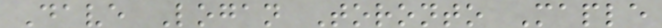Dave Logan Toronto Maple
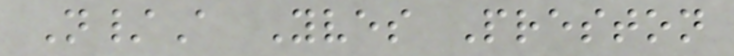N/A Yves Preston
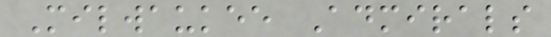Milwaukee Admirals
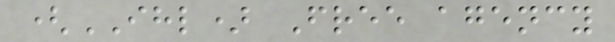(IHL) Free agency
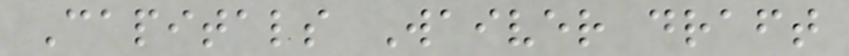Capitals Waiver draft
